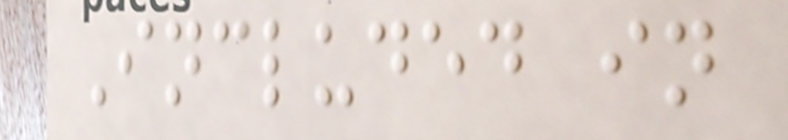Included in
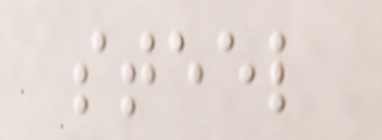steel
